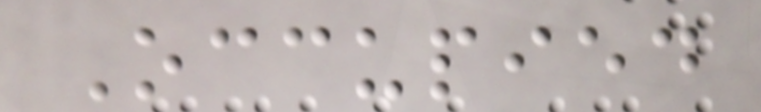Occupied
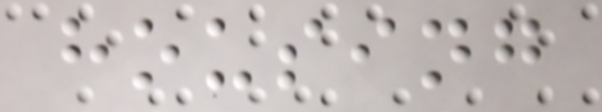housing
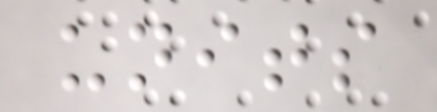units
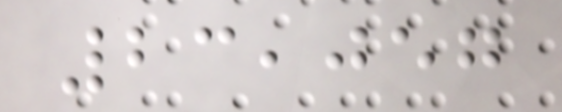23,057
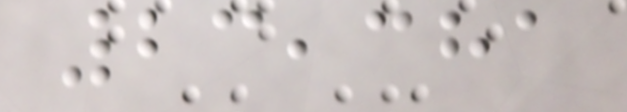23,381
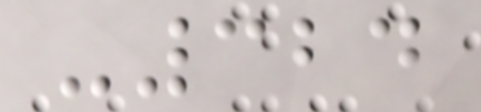-324
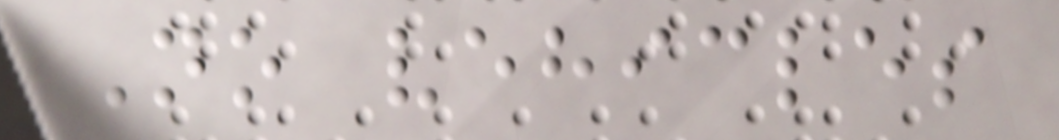No vehicles
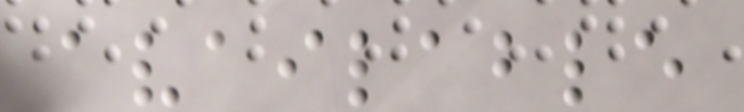available
